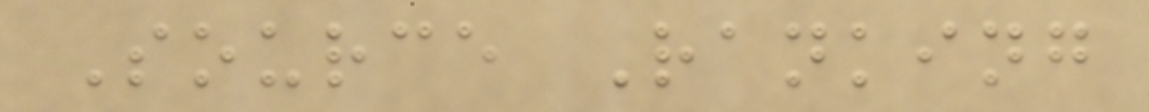Source Ranking
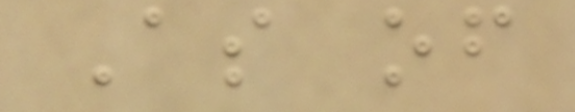As of
